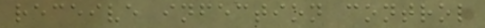receive infection control
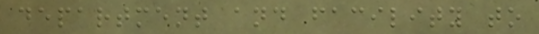department and facility to
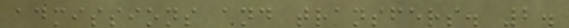admissions and transfers. 2.
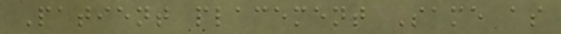Patient placement Same as
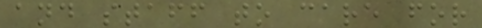and staff to care for
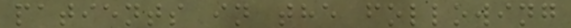patients in the following
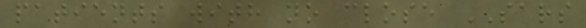patients with no close SARS
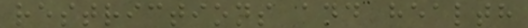restrictions and health
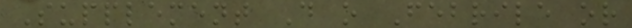Supplement D o Febrile or
